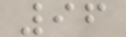96
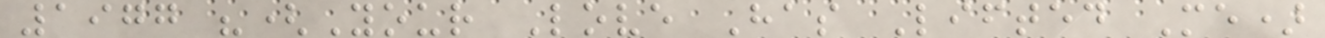1977 "(Your Love Has Lifted Me)
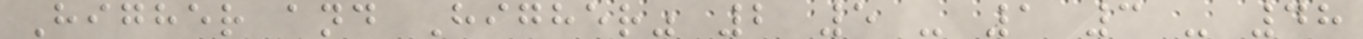Higher and Higher" 2 5 - 1 3 - 48
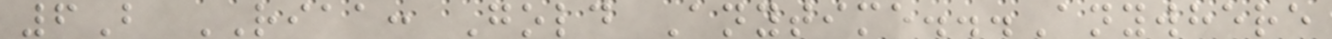6B RIAA: Gold Anytime...Anywhere
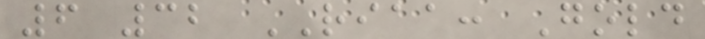6 32 RIAA: Gold
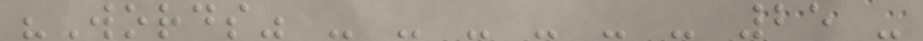"Words" - - - - - - 25 -
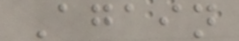Again
